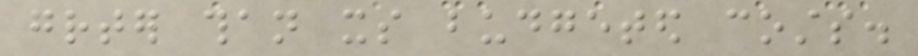greater than its budgeted costs.
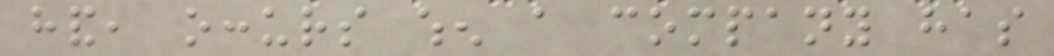hand, occurs when a company has
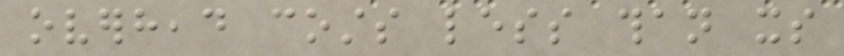overhead costs less than its
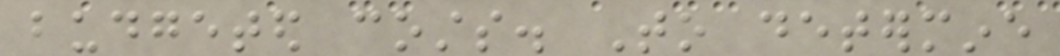budgeted costs. To determine
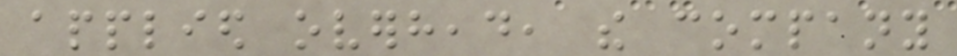applied overhead, the company
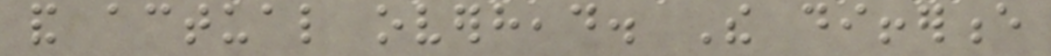and actual overhead. The difference
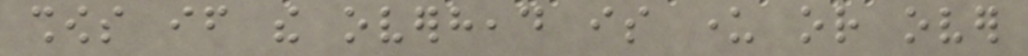shows if the overhead is under or over
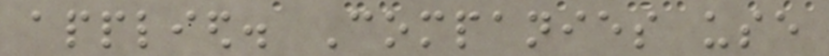applied. Companies use
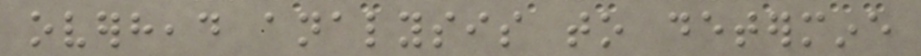overhead analysis to determine
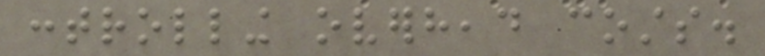controlling overhead costs.
